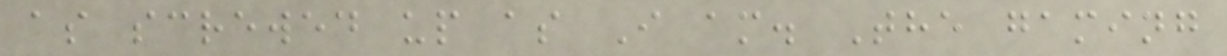as screwed up as I am. The gaming
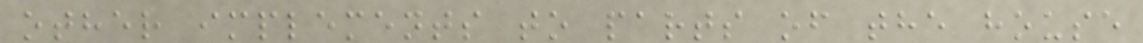other implements to parts of the house
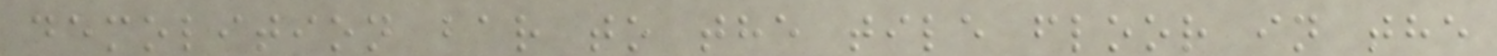demolition bar to the tile floor in the
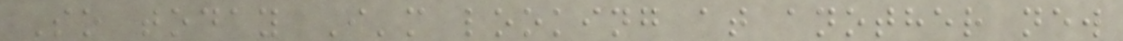So today I'm looking at another new
